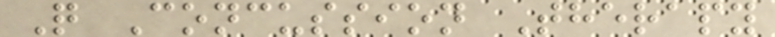Q Concussion Therapy
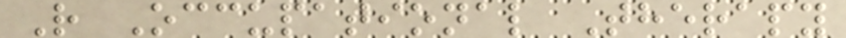R Occupational Therapy
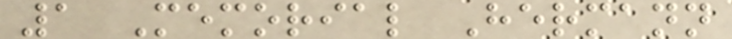1 Memorial Hermann
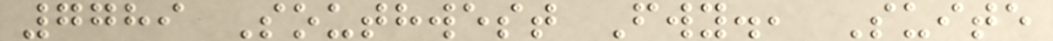7789 Southwest Fwy., Suite
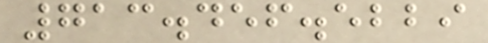713.456.5229
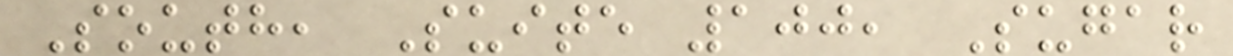South, Suite 100, Sugar
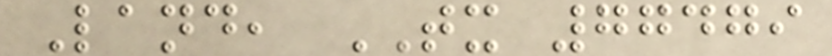Land, TX 77479
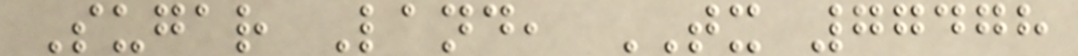Sugar Land, TX 77478
